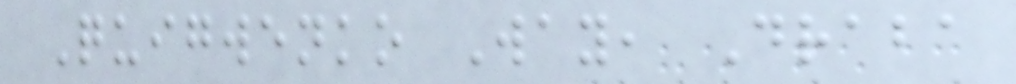Quigwenko Way, Draba
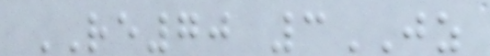RE70 3JZ
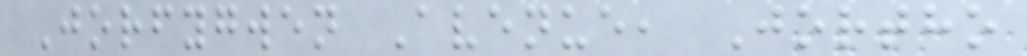Jorfygwen Avenue, Jortho
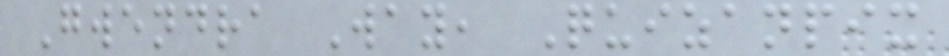Gwendra Way, Quizanpix
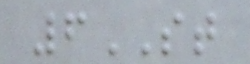6ST
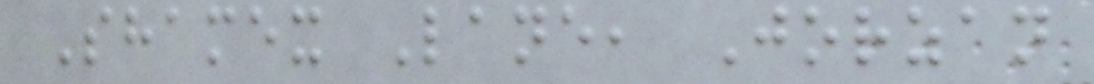Shamex Lane, Jorzan
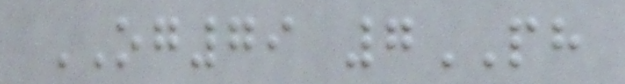OG79 7PH
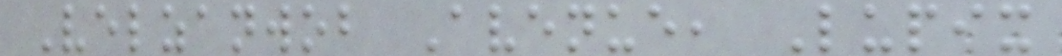Velzanwob Avenue, Lupix
